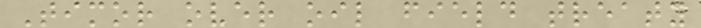Timor over oil field treaty
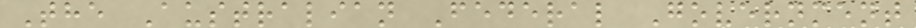The Australian Federal Government
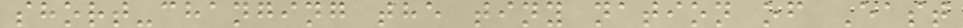short-changing the tiny nation of East
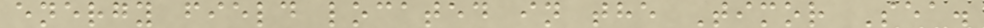energy field located in the Timor Sea.
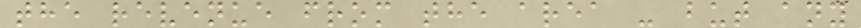the revenue from the area - but any
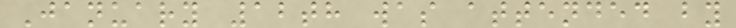January 12th was attended by
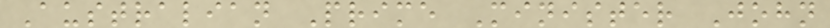Australian Prime Minister John
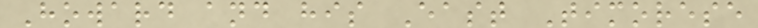Howard and his East Timorese
